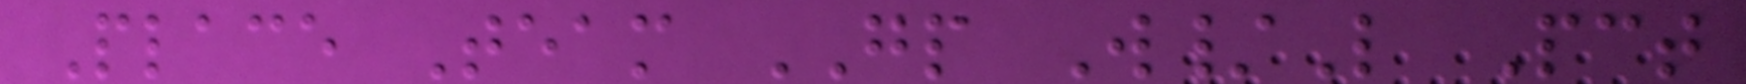Place Team GP W/L Pct
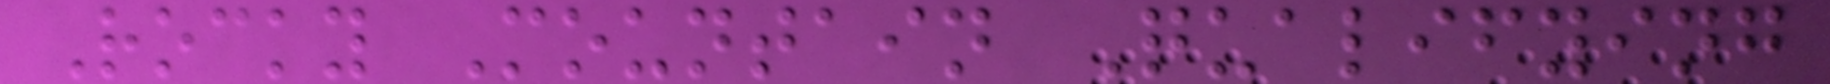Rocky Mountain Qualifying
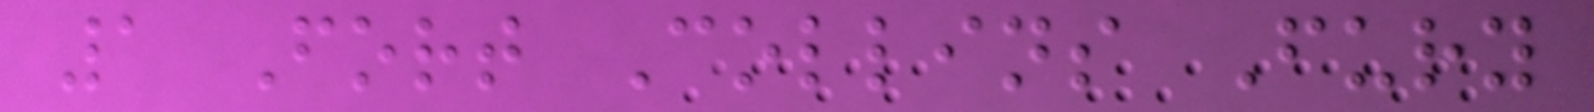1 Fort Collins Fury
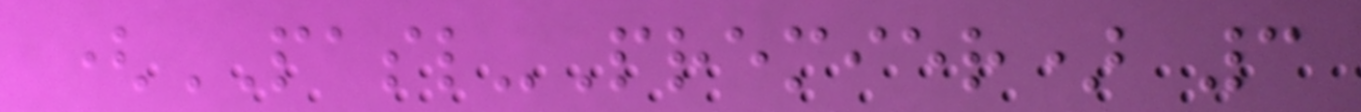(PASL-Premier) 3
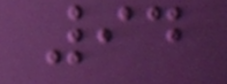94
